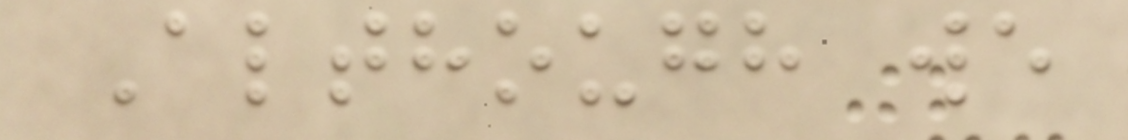Although we
